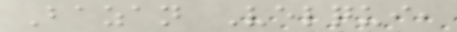Bazan Velqui,
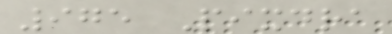975 Pixdra
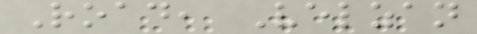Road, Velzan
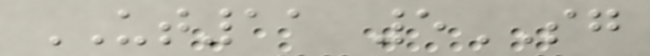UT11 5SG
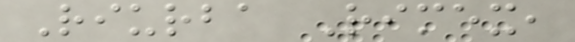Riurba Rimex,
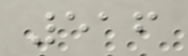516
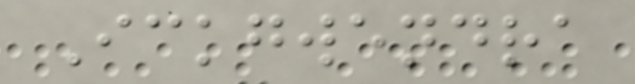Ickgwendra
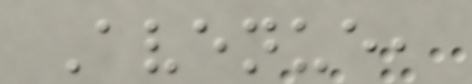Avenue,
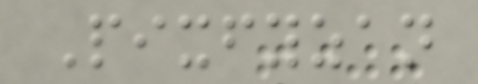Pixfyzan
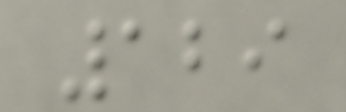129
